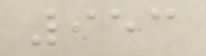953
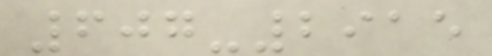607-2915
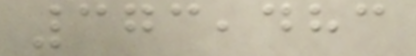373,483
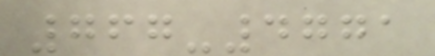767-4771
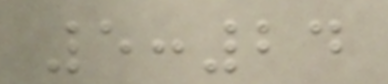5:24
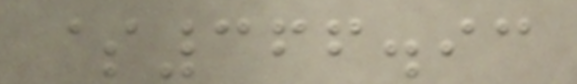$366.93
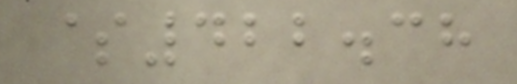$422.38
